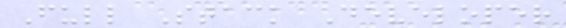Full Stack Developer
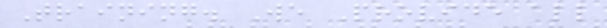Training. We Provide all
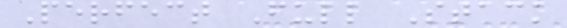Perfect Full Stack
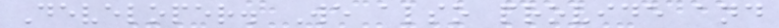Developer. We also provide and
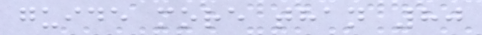guide more than 80
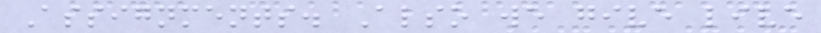Assignments. Also we give live
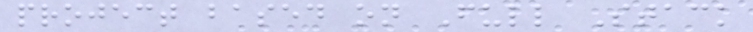project based on Full Stack
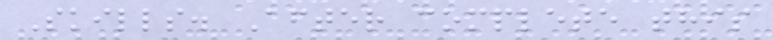Skills. After complete this
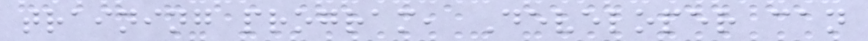training program, Developer can
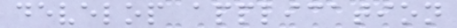develop application
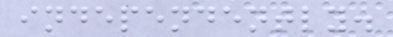independently.
